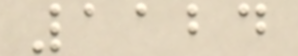1124
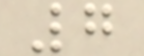7
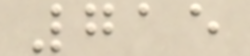715
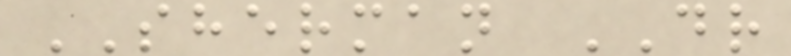SHERMAN DR
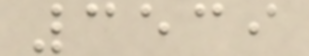3539
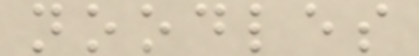noodles
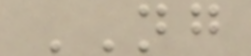NG
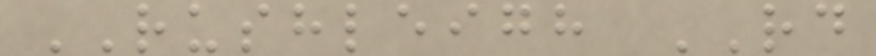RUSHLEIGH RD
